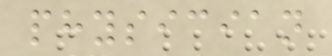physician
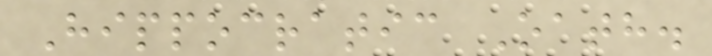Hippocratic Oath.
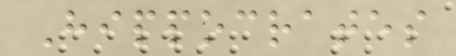Hippocrates
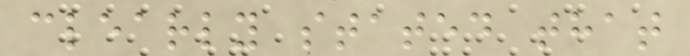clearly stated that
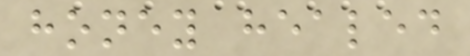honey healed
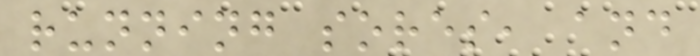running sores, and
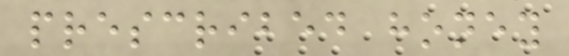prescribed honey
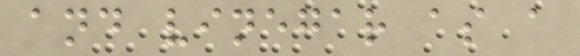and vinegar as a
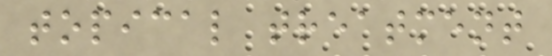topical treatment
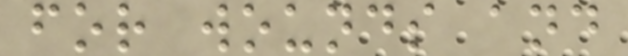for wounds and
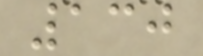130
